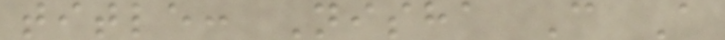title: Nisha C A
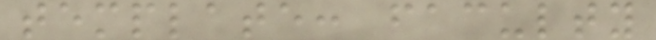template: faculty
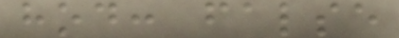hod: false
